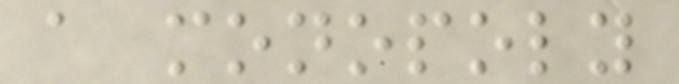a monopoly
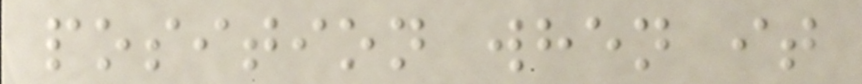position when it
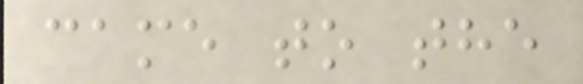came to the
